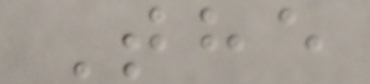The
